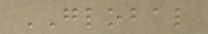GLOBAL
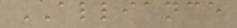ALLIANCE
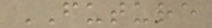FUTURE
